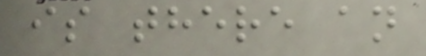is there an
